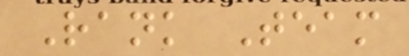Rank Team
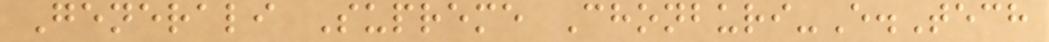Generali Supreme Chonburi-E.Tech
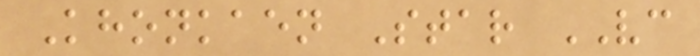Khonkaen Star VC
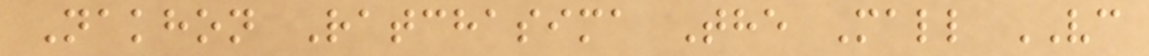Nakhon Ratchasima The Mall VC
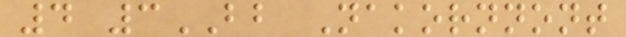4 3BB Nakornnont
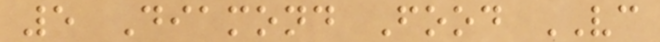5 Diamond Food VC
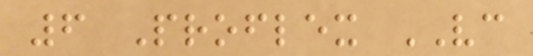6 Proflex VC
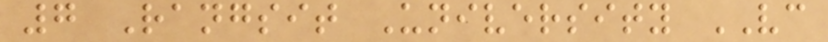7 Rangsit University VC
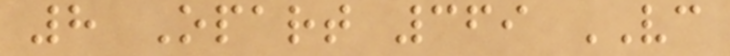8 Opart 369 VC
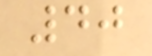40
